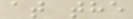at the
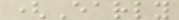(Early
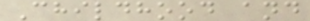Childhood and
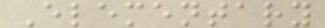Elementary
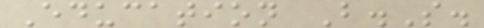Education B.S.
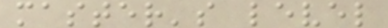master's level
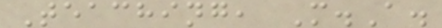Teaching, M.A.
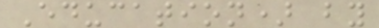Education) by
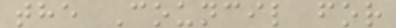the Council for
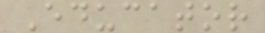Educator
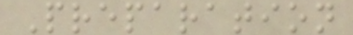Preparation
